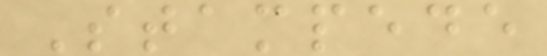Stampede
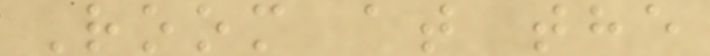Room at the
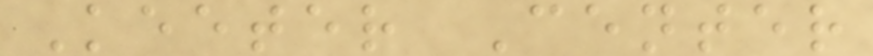Keeter Center
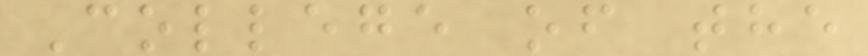College of the
